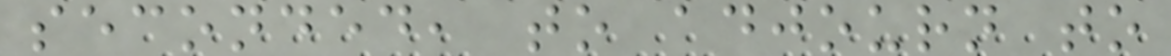seconded, to adjourn to
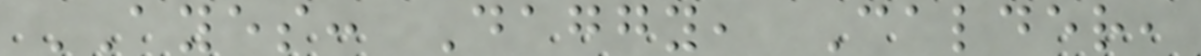AYES: Daggy, Calder,
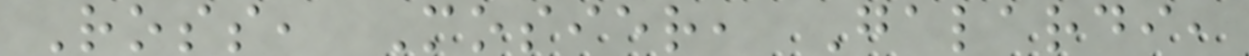Ross, Mosier, Galardi,
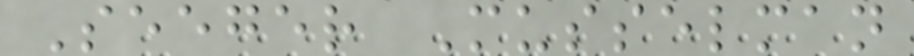Seeger Musselman
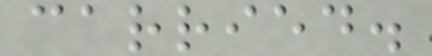carried.
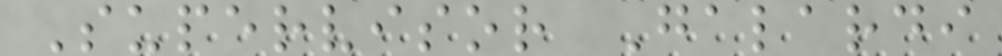Supervisor Galardi
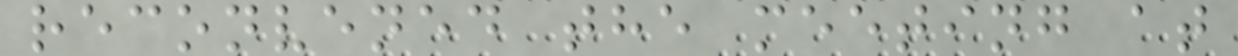reconvened the meeting at
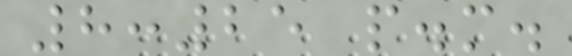8:25 p.m.
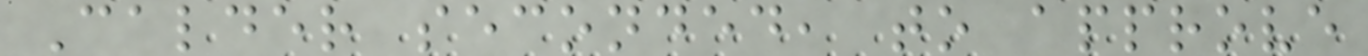Calder seconded, to approve
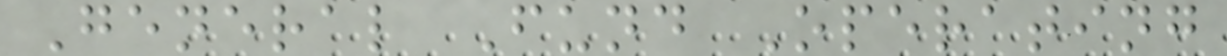General Fund Operating
